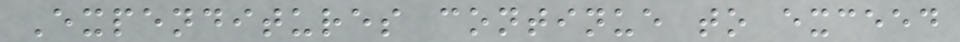Expenditures continue to exceed
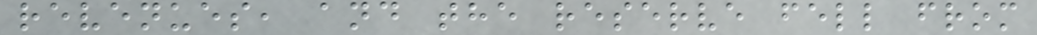revenues, and the reserve fell from
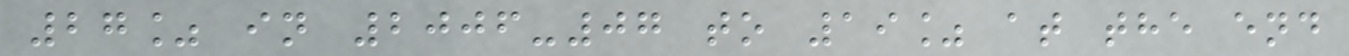27% in 2006-07 to 19% at the end
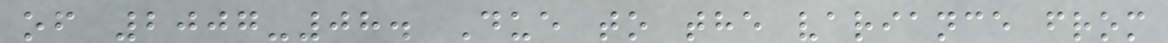of 2007-08. Due to the variance from
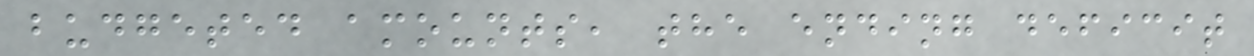budgeted amounts, the ending deficit
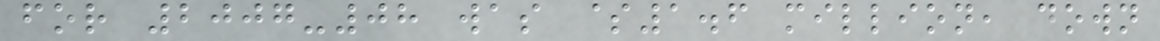for 2007-08 was $1.6 million, down
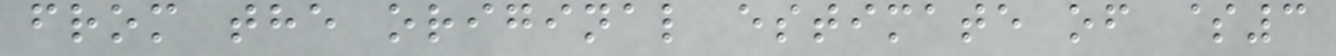from the original estimate of $3
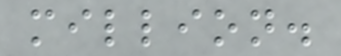million.
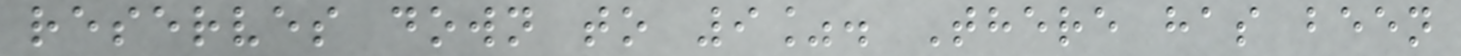reserves down to 9%. There has been
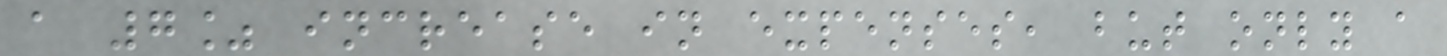a 7% increase in expenses, but only a
